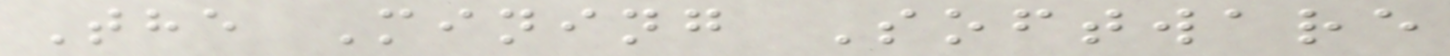The Mining Software
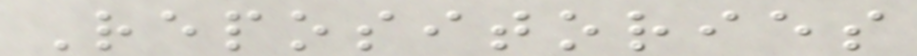Repositories
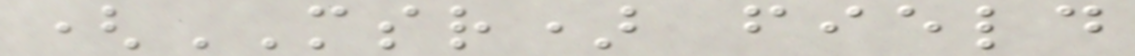(MSR) field
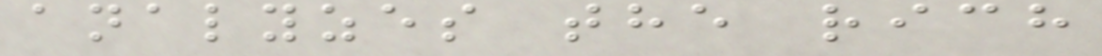analyzes the rich
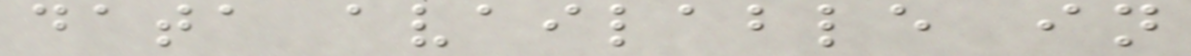data available in
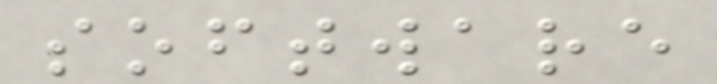software
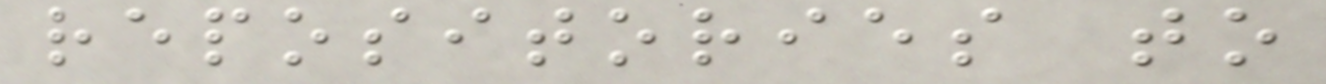repositories to
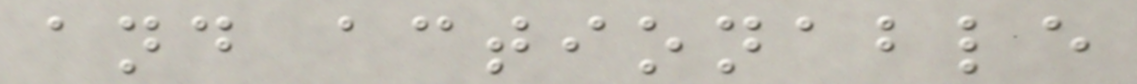and actionable
